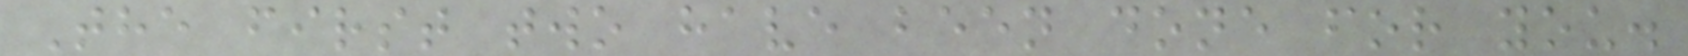The first two have been done for you.
